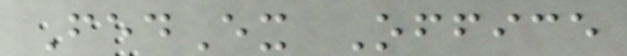FedEx Office
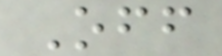Off
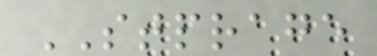STPRAGE
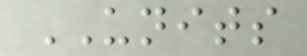UNITS
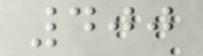400
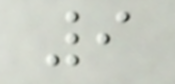9
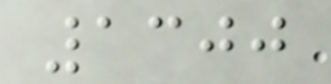1300
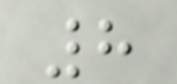8
